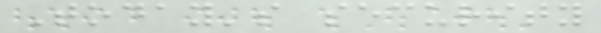Today's security
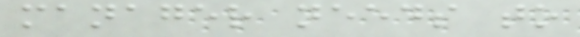manager needs to
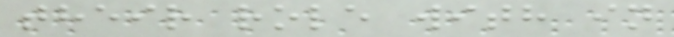their role with in
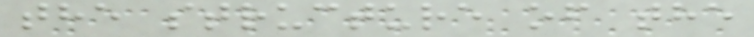the structure of the
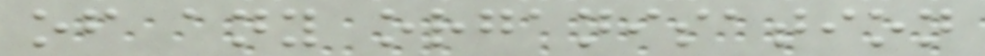of any organisation
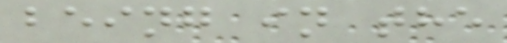being in the
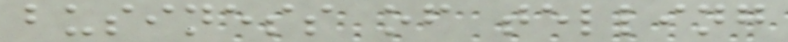business of telling
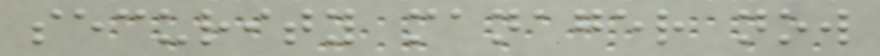security manager now
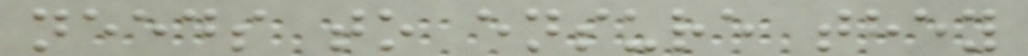needs to ensure they
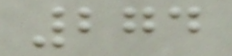274
